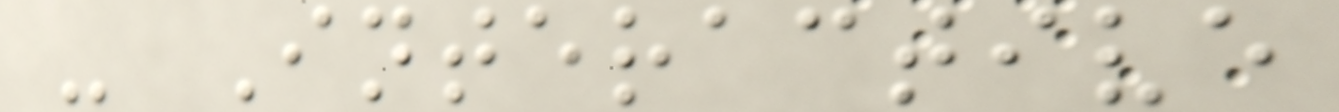- Interactive
